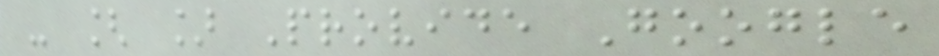- [ ] Provide Google
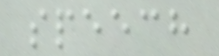speech
